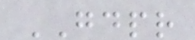GDPR
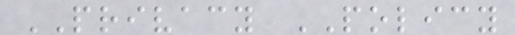PRIVACY POLICY
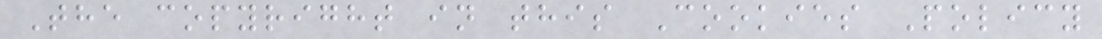The copyright in this Cookies Policy
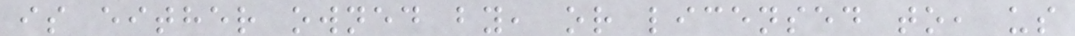is either owned by, or licensed to, us
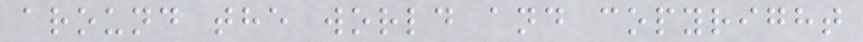around the world and copyright
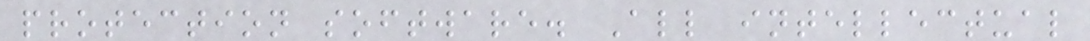protection software. All intellectual
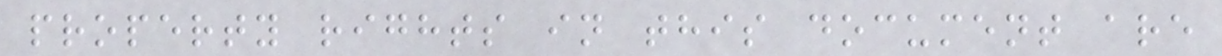property rights in this document are
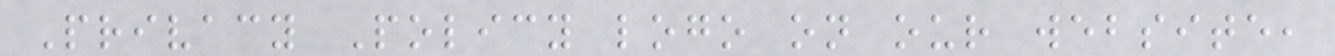Privacy Policy logo on our website,
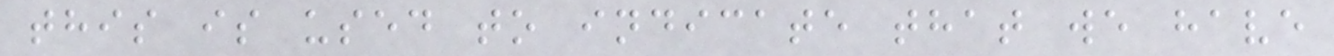this is used to indicate that we have
